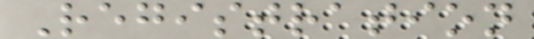Registration
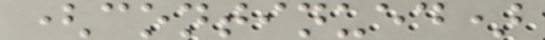(continued)
